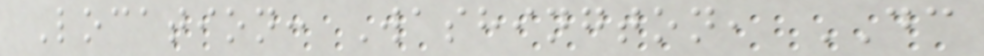Location: Washington, DC
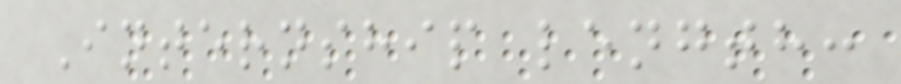Internship length:
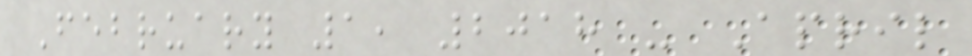February 1, 2018 - April
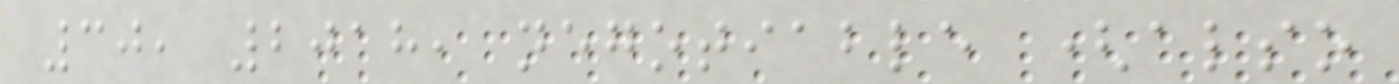30, 2018, negotiable (also
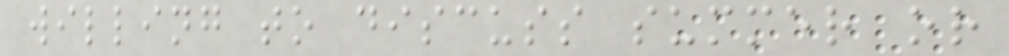willing to discuss summer or
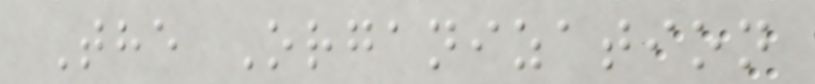The Organization
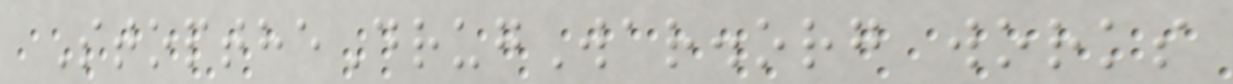StoptheDrugWar.org works
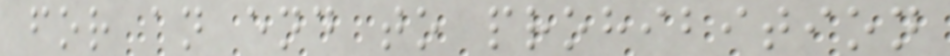for an end to prohibition
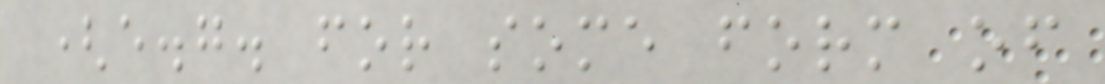(e.g. for some form of
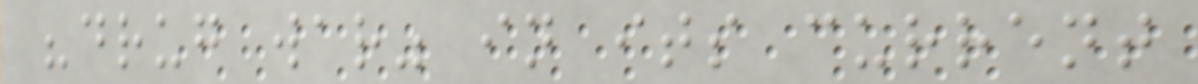"drug war" in its current
